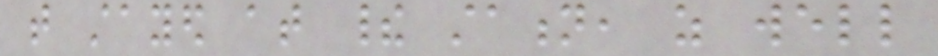that stayed at their station, as well
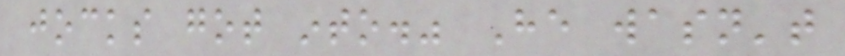jocks got into." He wasn't
